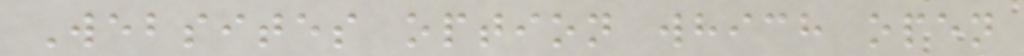Websites option which open
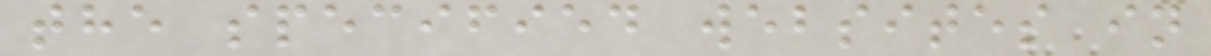the specified websites in
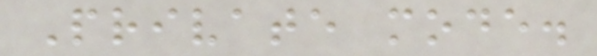Private mode.
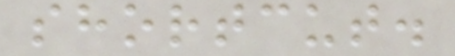shortcut.
